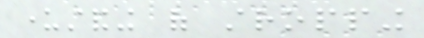understanding of stropping
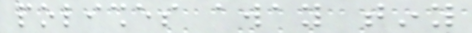polishes away tiny
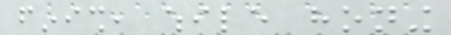finish, while honing
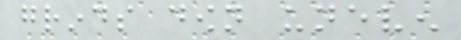grinds down uneven
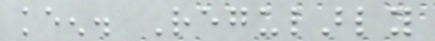keen. Regularly
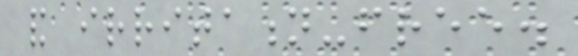and irritation-free.
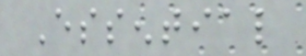Essential
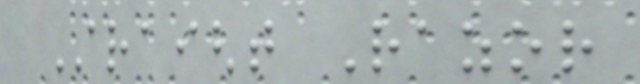Straight Razor
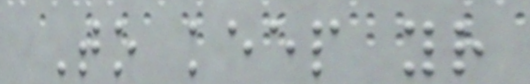To keep your
